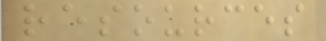resources
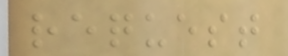request
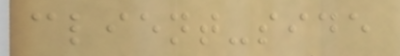client-side
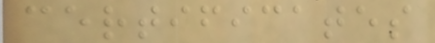certificates
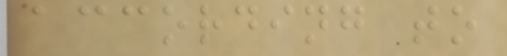according to
